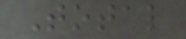Total
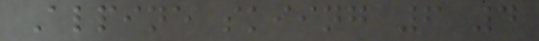Alpine skiing 6 4
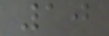10
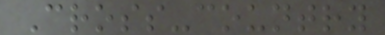Cross-country
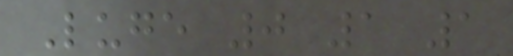Luge 0 1 1
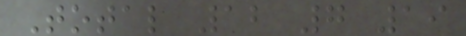Total 12 7 19
